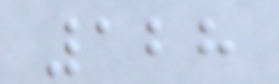128
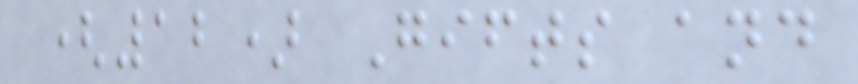(12) Gifts and
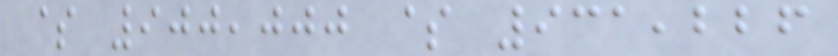$ 900,000 $ 931,226
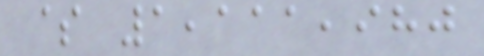$ 1,111,980
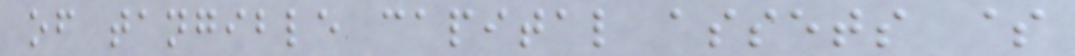of tangible capital assets $
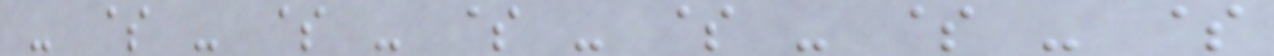- $ - $ - $ - $ - $ - $
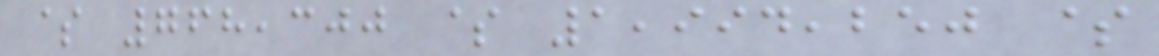$ 768,300 $ 1,994,250 $
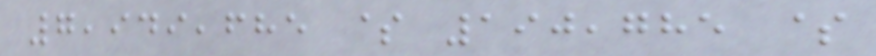7,949,685 $ 190,785 $
